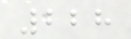228
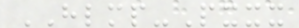HLMP-Pxxx
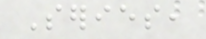Series,
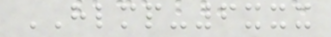HLMP-6xxx
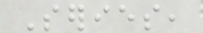Series,
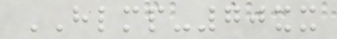HLMP-70xx
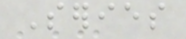Series
